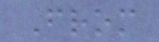From
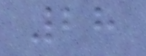28
